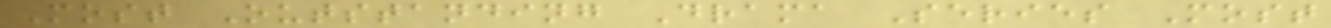Most Outstanding Drama Series Most
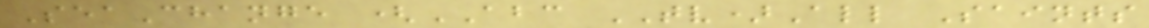SeaChange (ABC TV)All Saints
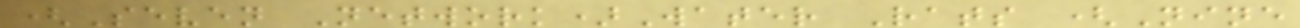(Seven Network)Water Rats (Nine
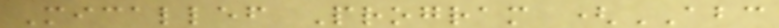Micallef Program (ABC
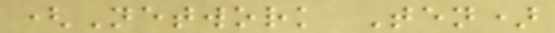(Network Ten)
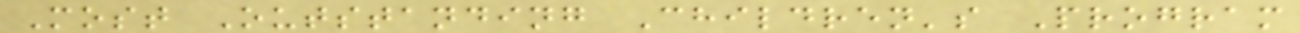Most Outstanding Children's Program
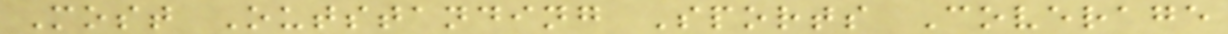Most Outstanding Sports Coverage
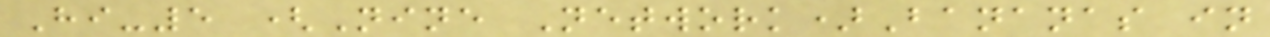Hi-5 (Nine Network)Bananas in
